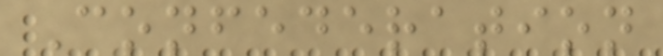Confederation
